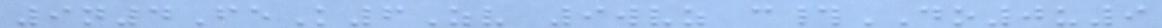9n4FeK6Zv 9wvz c#DO0u9
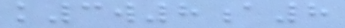k3w8a8
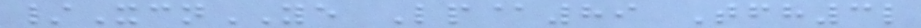/XcnYE Lp@89 Tfh3l
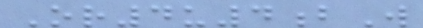Or4u4bW
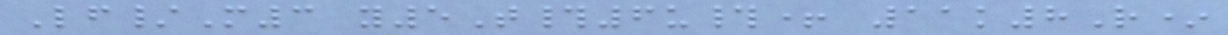Lf/M3 y5T#6u#+ 11k8R*
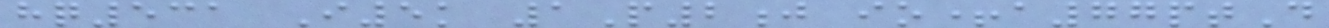hq531 I5k 1P2j io+a77ptD
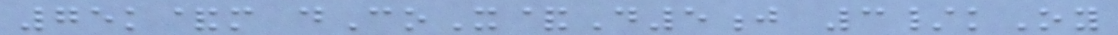75k&m dCoX&D5j 3/kOy
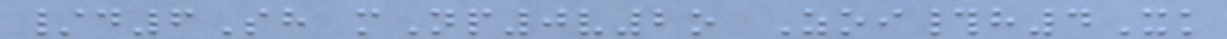/d6Sh mNp0v2o Zoi#h4Xk
